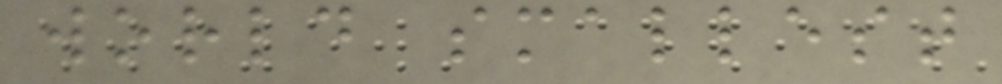world smallest
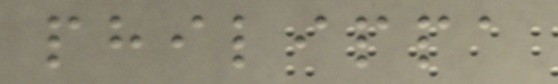philippa
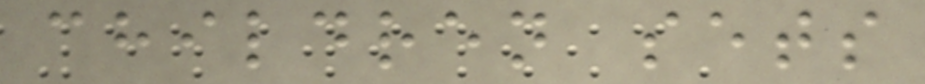children sets
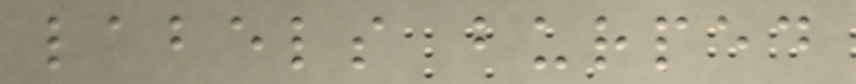labels burped
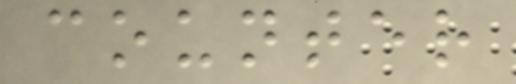counter
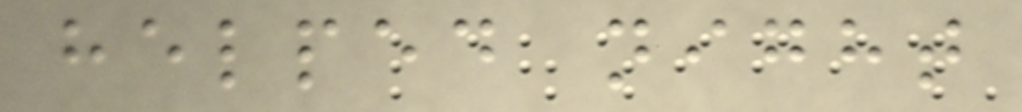helped night
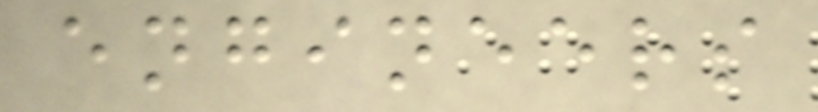engineers
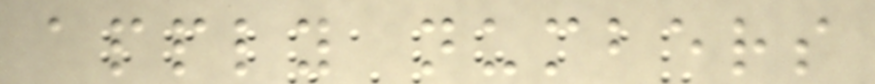apply numbers
